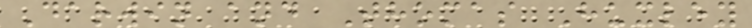Darwin and Thomas Huxley
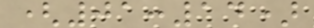(01:14)
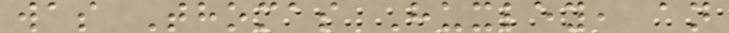was Thomas Huxley, an
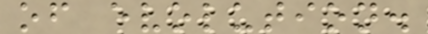of evolution.
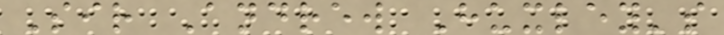Sir Andrew Huxley's
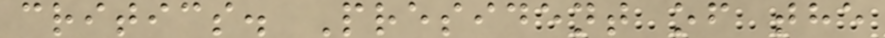critics. President of the
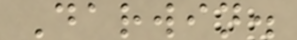Darwin.
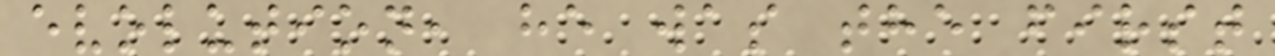evolution, he was the first
